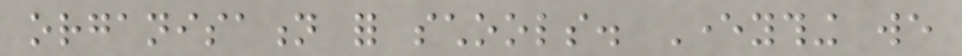organisation for schools. Everything we
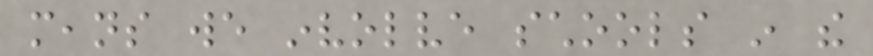means we involve schools in the
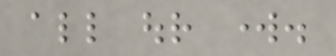all our work.
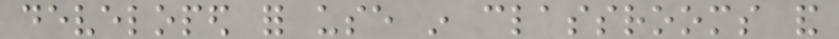developed for use in classrooms and
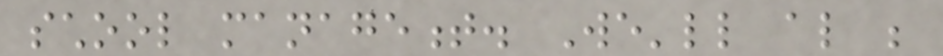school management. We'll also be
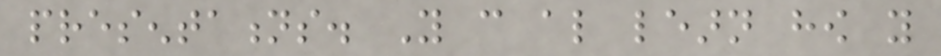presentations. You can also learn how you
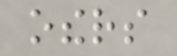others
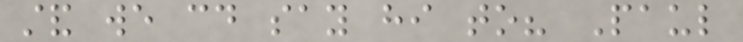stand we could say hi to? Paul
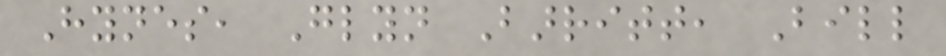Hynes, Glyn Barritt, Bill
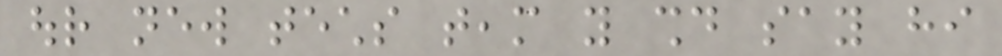our new techs team you should say hi
